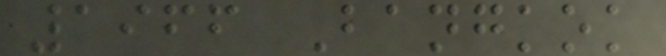1966 Bangkok
